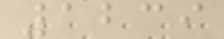1239
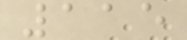115
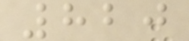820
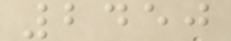2450
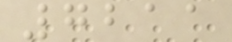7211
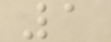1
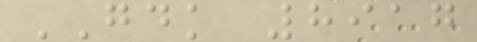GDK 8917
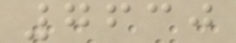7630
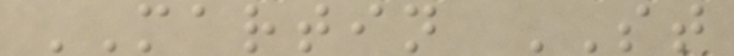MARTIN ST
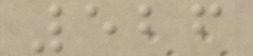526
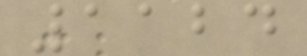1124
